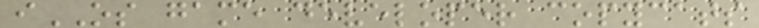iOS game developer copycats
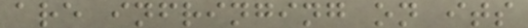are infringing on its
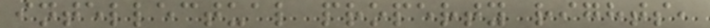intellectual property rights,
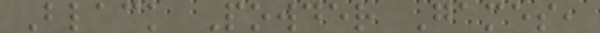Black Powder Games,
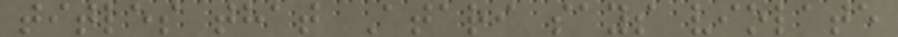titles that Atari says violate
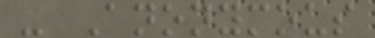- Anonymous
